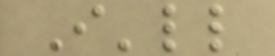I'll
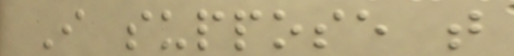I suppose that
